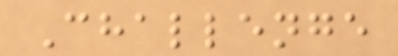Challenge
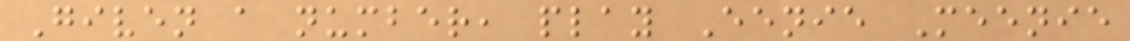Given a number, play Eenie Meenie
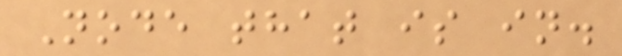Node that is in.
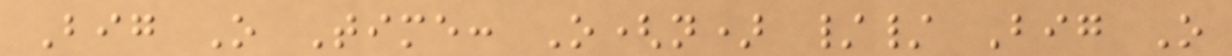Big O Time: O(n) // Big O
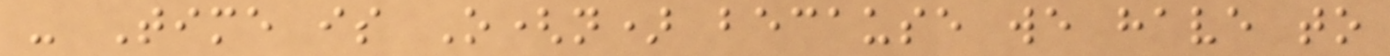- Time is O(n) because we have to
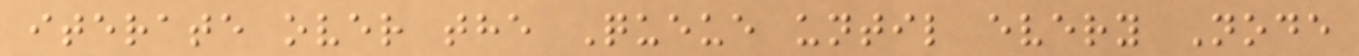iterate over the Queue until every Node
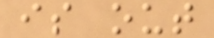is out
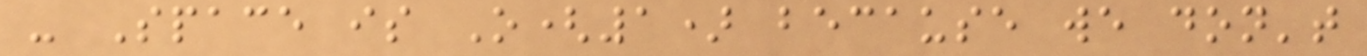- Space is O(1) because we don't
